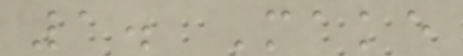1. Make
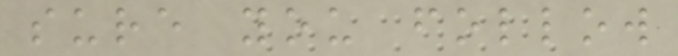sure you follow
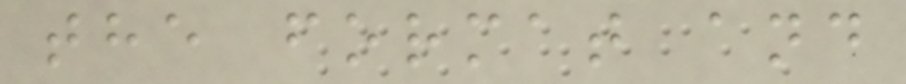the format and
